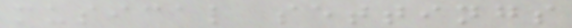musical settings
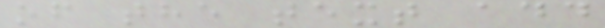of the text add
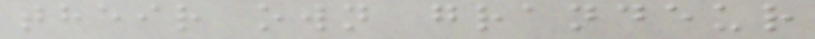their own grandeur
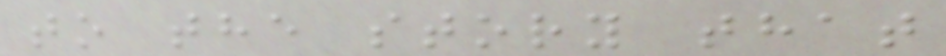to the story that
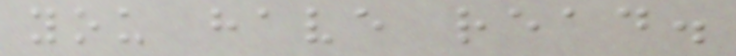you have read.
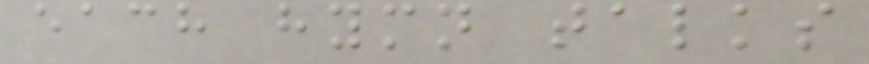each hymn talks
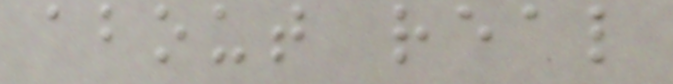about real
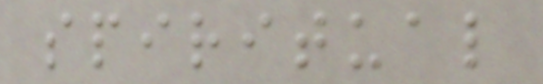spiritual
